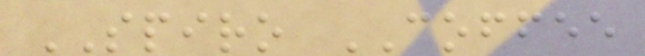SPIRO COFFEE
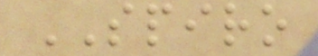SPIRO
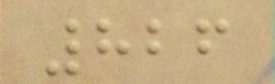826
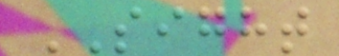SIGHT
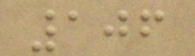106
